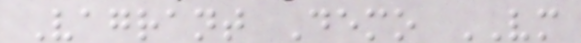Vagrant Demo VM
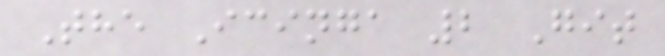The Icinga 2 Git
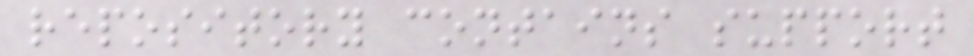repository contains support
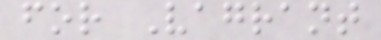for Vagrant
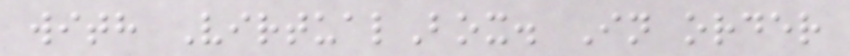with VirtualBox. In order
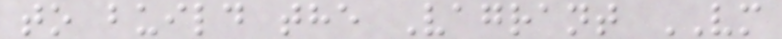to build the Vagrant VM
